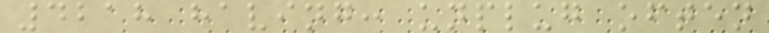4218 having: unplug often
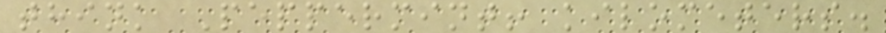think Peppermint! kilometers.
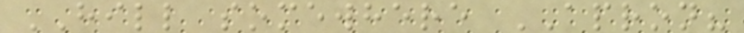HILL somewhere APRON?
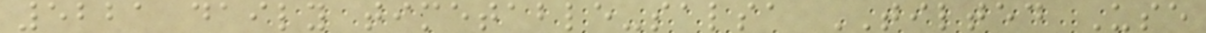5221 daily timetable-salsa TILTED Use
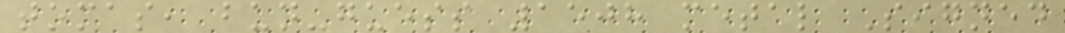tomas, bun-guess 1508 metal Signed
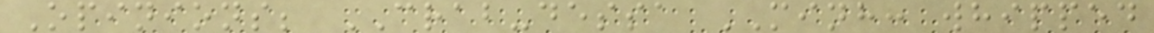Opinions; CRAB-dessa MINH: whipped
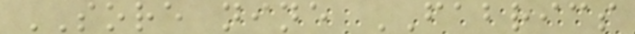SORE nine FABRICS
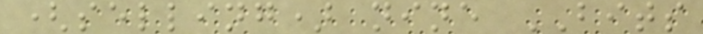(selling) nine BITS
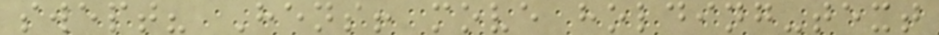swept? Hens! move holding-text
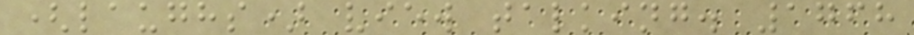(laughs) view talking. 1768
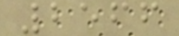2566
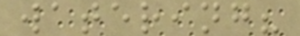watering?
